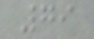79
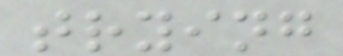trying
